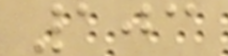103
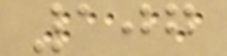107
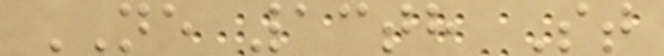NE 13th St
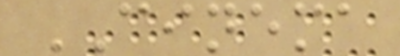CINEMA
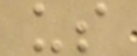us
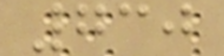730
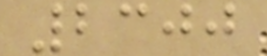2300
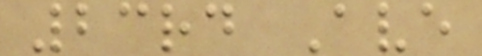23rd Ave
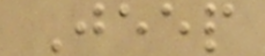Jeep
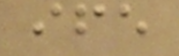ife
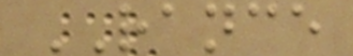RANCE
